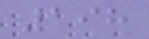198
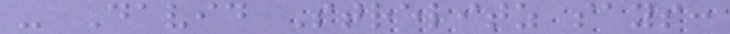- David Strelitz says:
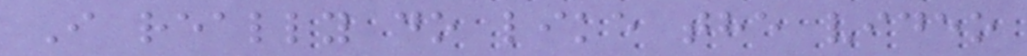I really do like the video
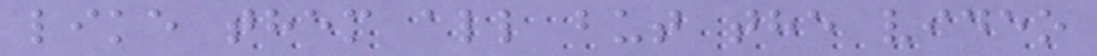like them all but the video
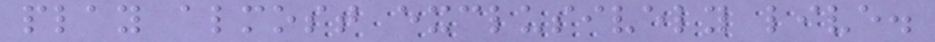play almost exclusively live.
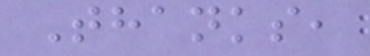Thanks,
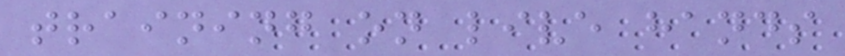training on live hands
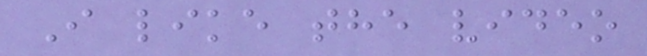I like the video
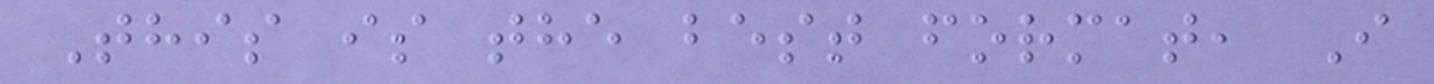This is the best format, I
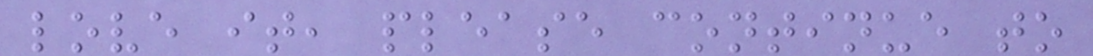love it, please continue to
